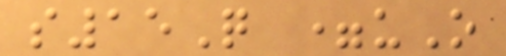s15Q =uO
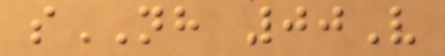sNH 00V
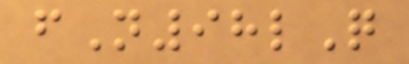fN98lQ
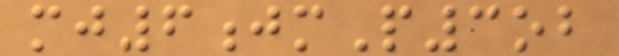mj6jmP3ob
